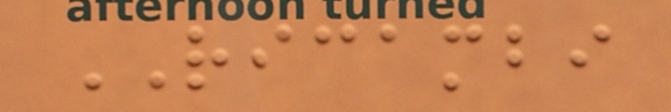RICAMBI
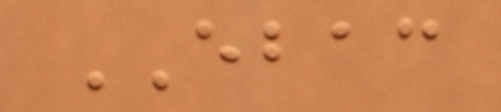EBAC
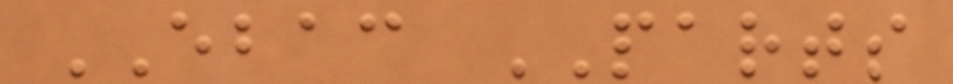EBAC PARTS
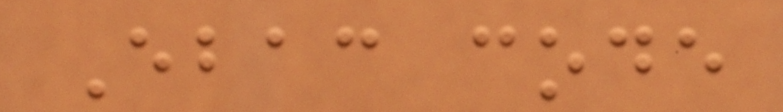Ebac code
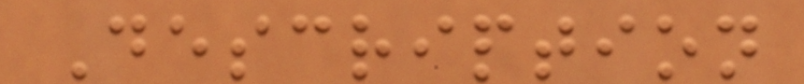Description
